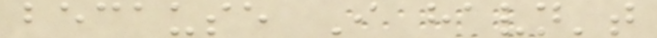because I havn't
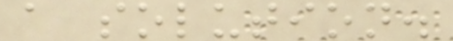a solution.
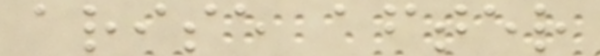arise after
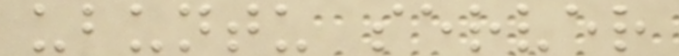ubuntu server
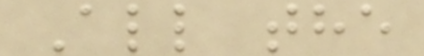All the
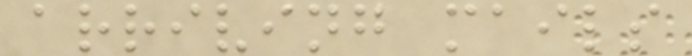arriving mails
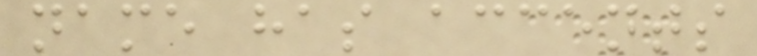name has accents
